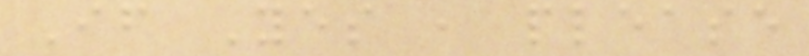If Yes , please
